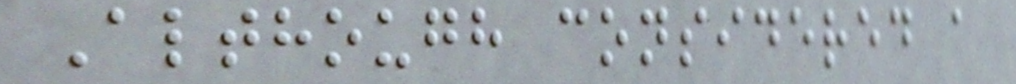Although considered a
